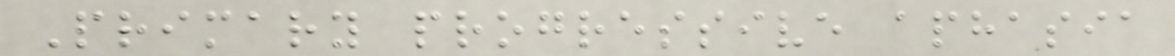Primary progressive aphasia
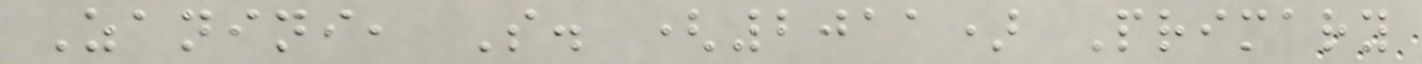Zanini, S. (2011) Primary
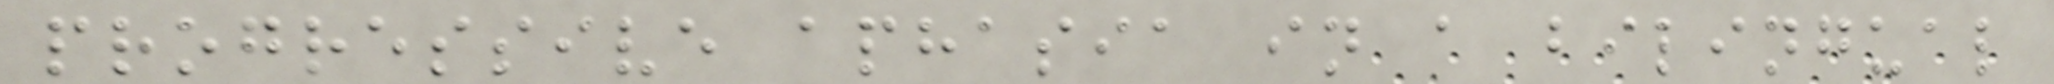progressive aphasia in a bilingual
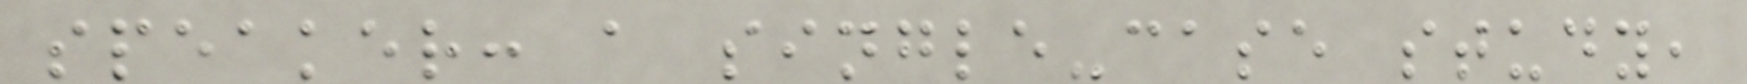speaker: a single-case study,
